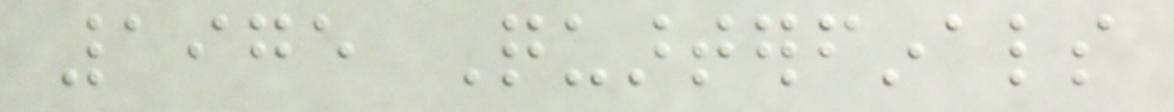1975 Quarterfinals
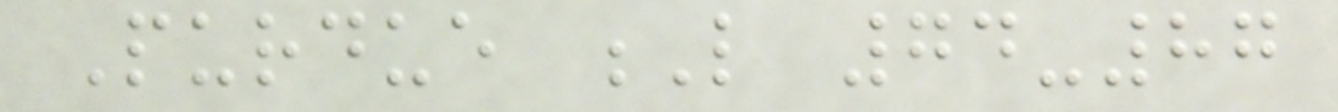Purdue L 74-87
